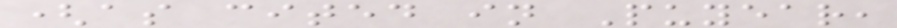(as cited in Puyear,
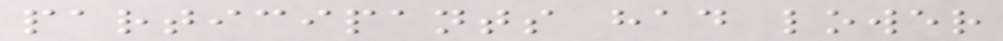participants had lower
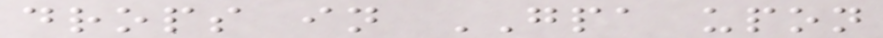drops in GPA upon
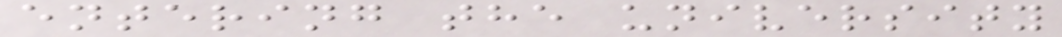entering the university
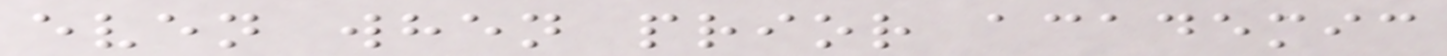even when prior academic
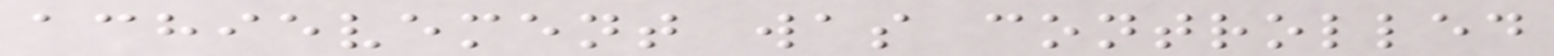achievement was controlled
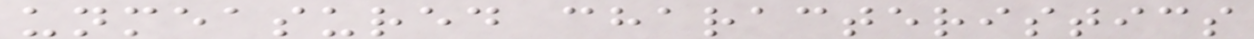unmeasured characteristics
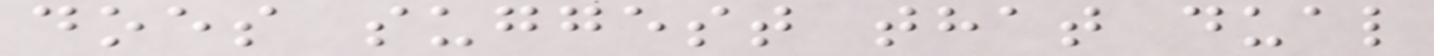does suggest that dual
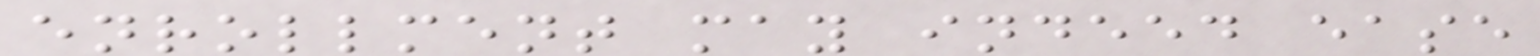enrollment may indeed ease
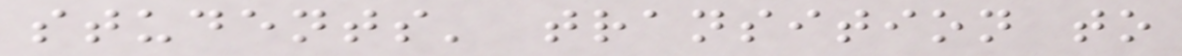students' transition to
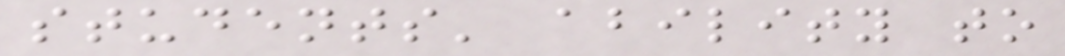students' ability to
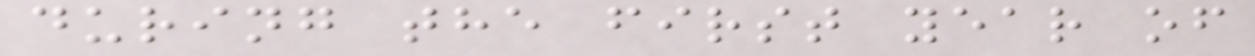during the first year of
